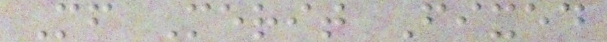Mf Merit Fixed
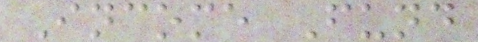Income Fund
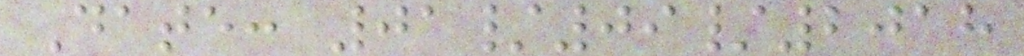Date: 01/09/2018
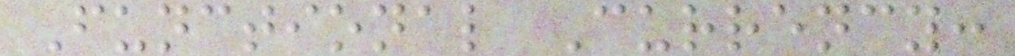Functional Currency:
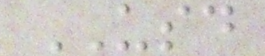USD
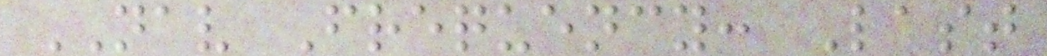NAV Frequency: Last
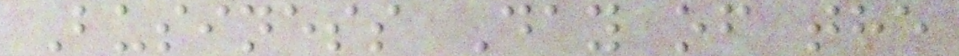Business Day of the
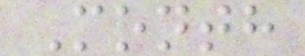Month
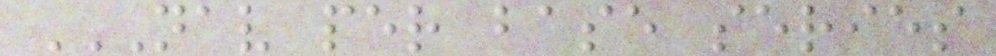NAV PER BASE SERIES
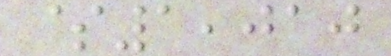$1,010
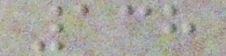138
